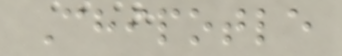Chipotle
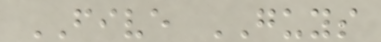FIVE GUYS
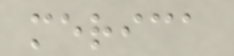merica
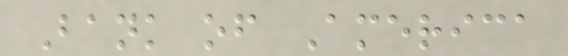Bank of America
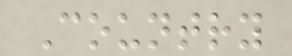Country
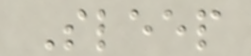Sleep
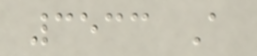3533 A
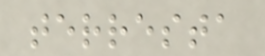terresta
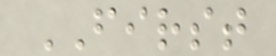FIRST
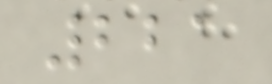221
